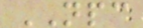NPC
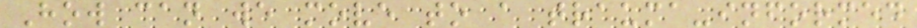How can we move to a trauma-informed
